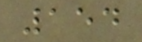154
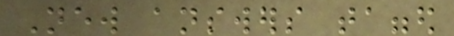New answers tagged
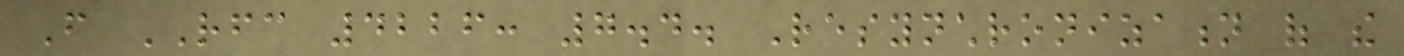From RFC 4226: 7.4. Resynchronization of the
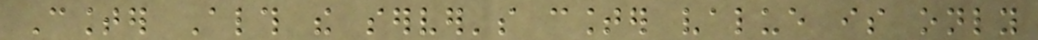Counter Although the server's counter value is only
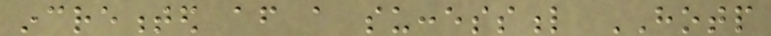incremented after a successful HOTP
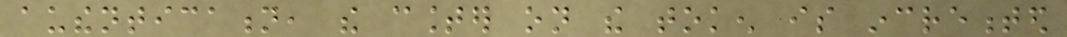authentication, the counter on the token is incremented
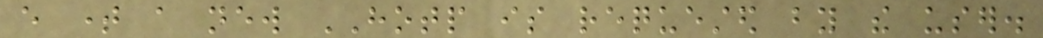every time a new HOTP is requested by the user.
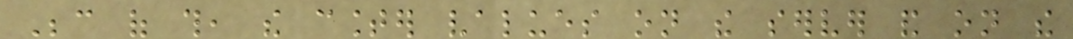Because of this, the counter values on the server and on the
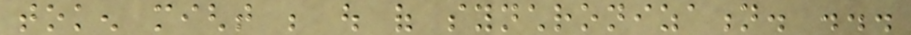token might be out of synchronization. ...
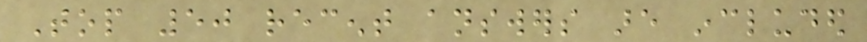Top 50 recent answers are included
